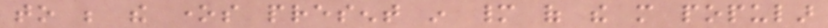to be the ones present in many of the more popular
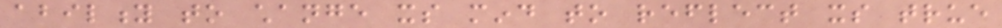ability to change its mind to reflect its true
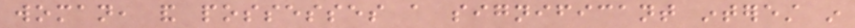woman, and possesses a significant interest in
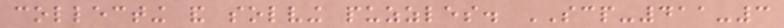collecting and solving puzzles. SCP-411-3
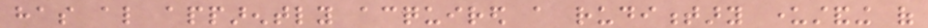has also apparently acquired a rudimentary understanding of
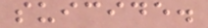suicide.
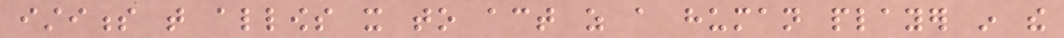istiness that allows it to act as a human player in the
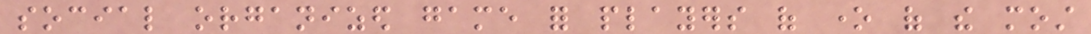social organized game for players of one of the most
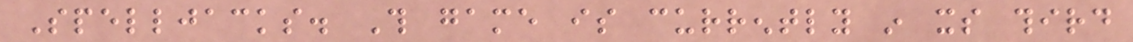Spelljacks. This game is currently in its third
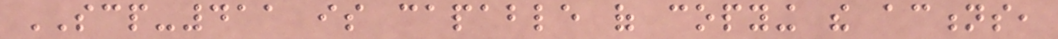SCP-411 is capable of copying the actions,
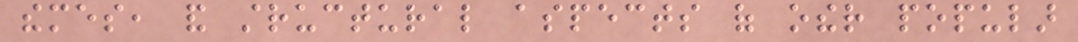themes, and structural aspects of other popular
